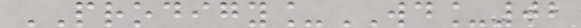PRODIGY_WD_02
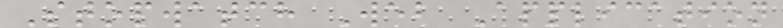Stopwatch Web Application
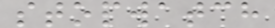stopwatch
